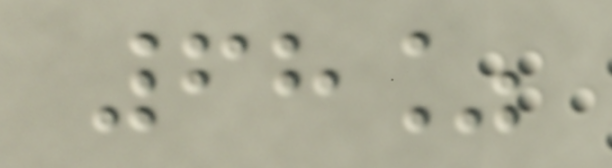68%
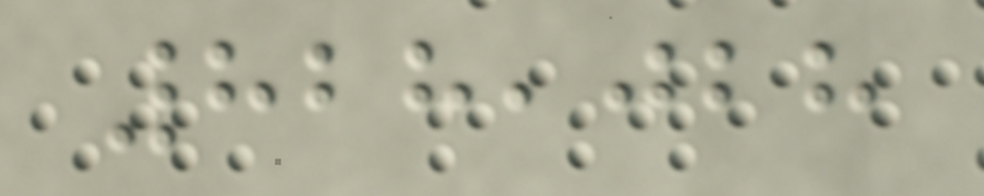828,028
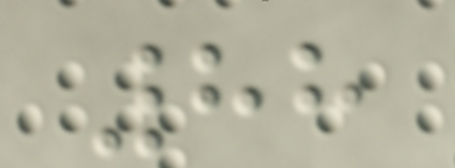88
